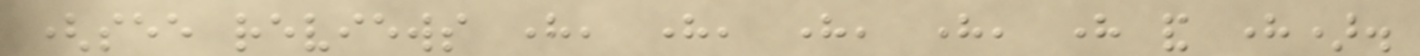(see reviews here, here, here, here, here and here).
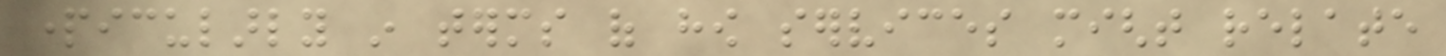particularly in terms of how services might relate
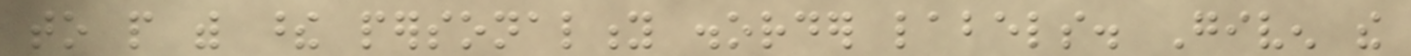to people with these personality disorder labels. Given the
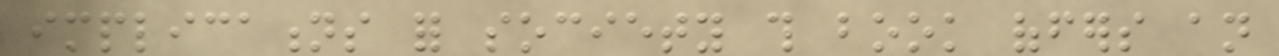implications for society this book offers an
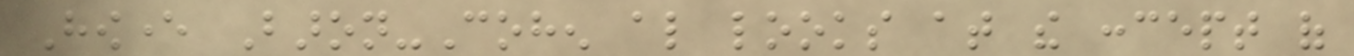However Baron-Cohen also looks at the concept of
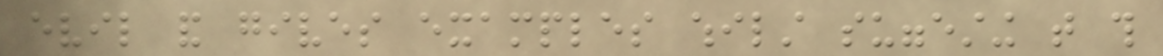evil and gives examples whilst suggesting that this
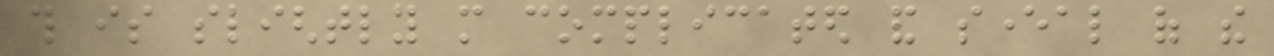this is slightly more complicated and several of the
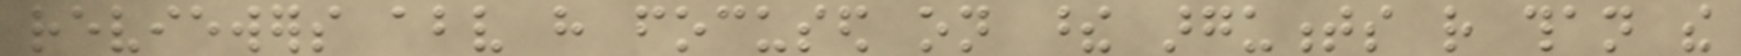reviewers above have focused on these arguments rather than the
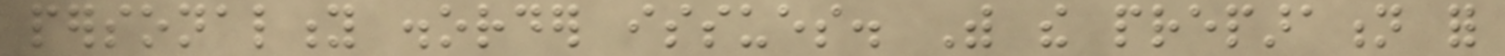personality disorder issues. With the preparation for
